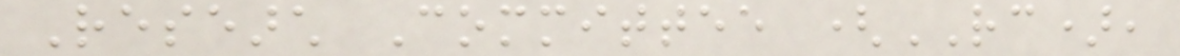Research Committee (RC),
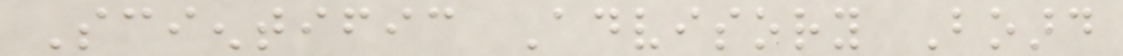Scientific Advisory Board
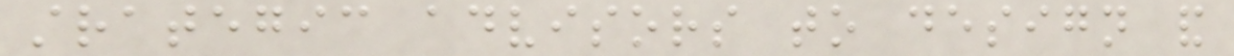strategic advisors to design and
